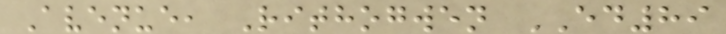Avenue, Rithogwen ED89
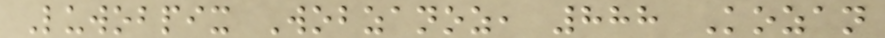Luwobpix Wobzanoz, 888 Kozan
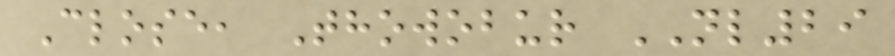Close, Thowobur NL29
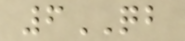6QB
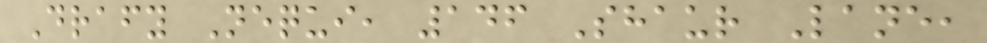Drafy Nequi, 146 Shaur Lane,
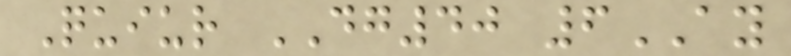Quiur DG40 6AY
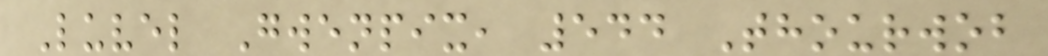Luvel Gwenpix, 544 Thourwob
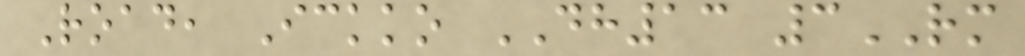Road, Ickko DH13 3RM
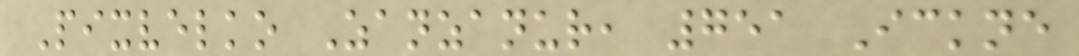Pixvelko Zanzanur, 751 Ickne
